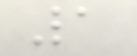1
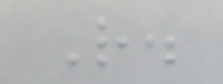R.
